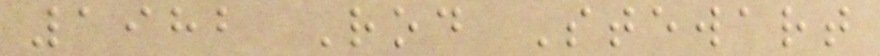1982 Rod Stewart
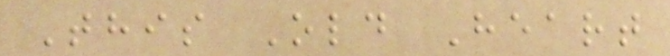This Old Heart
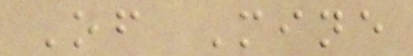Of Mine
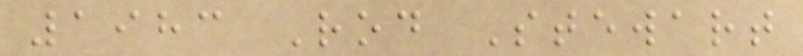1983 Rod Stewart
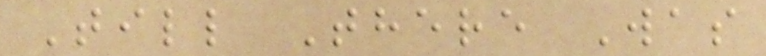Till There Was
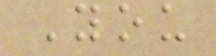You
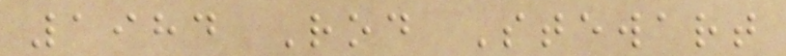1984 Rod Stewart
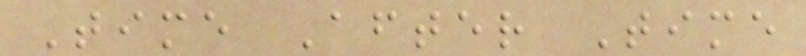Time After Time
